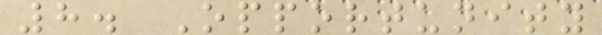8. Opportunity
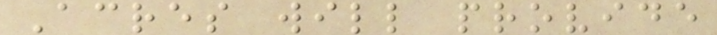Acres will provide
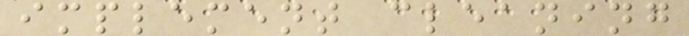implement cleaning
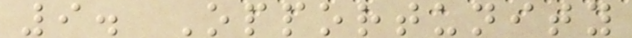9. Opportunity
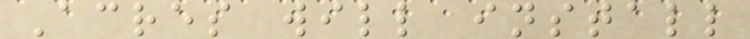Acres will install
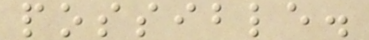possible.
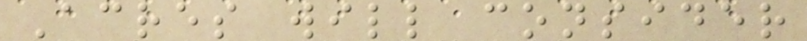Acres will consider
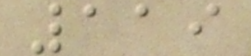119
